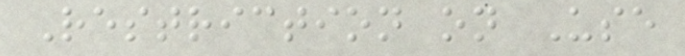Restriction on Use
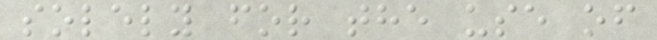solely for the use of
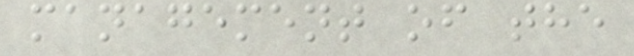management of the
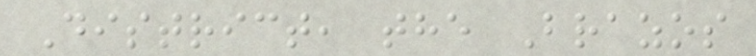District, the Brazos
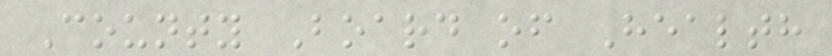County Board of Health
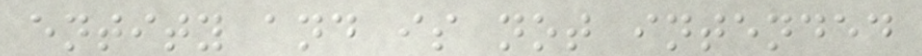entity and is not intended
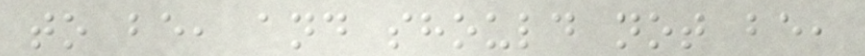to be, and should not be,
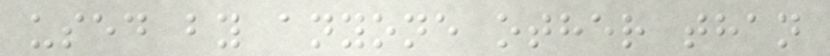used by anyone other than
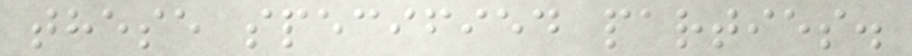these specified parties.
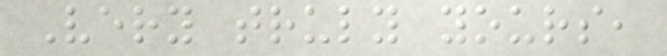Very truly yours,
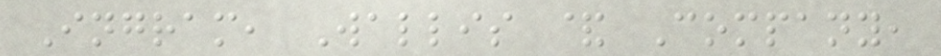Ingram, Wallis & Company,
